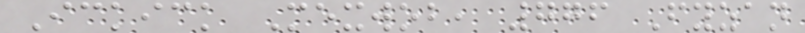Ickick Mexwob, 776 Fyzan
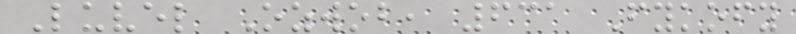Luvel Ozwob, 631 Fykofy
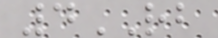4RB
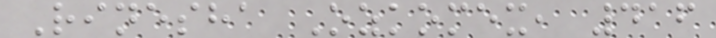Rinesha Ozkomex, 416
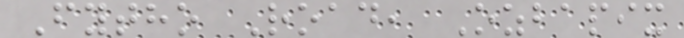Fytho Road, Ozbapix
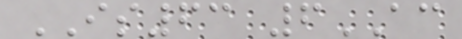IS63 6AC
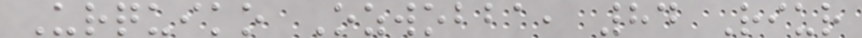Urquiko Ozwobba, 84 Riur
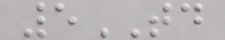5TD
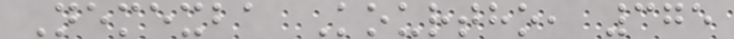Nemexba Kourtho, 375
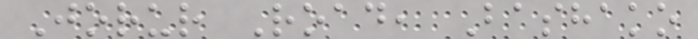Jorur Road, Bashako
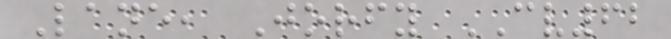Lane, Jorfy CV62
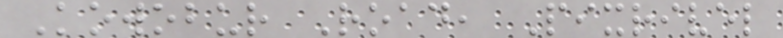Kowobur Road, Pixrivel
